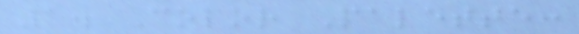1. Color Palette:
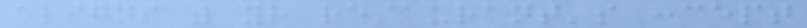aligns with your restaurant's concept
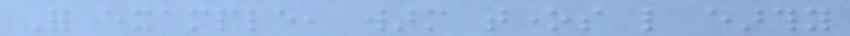For example, warm tones like earthy
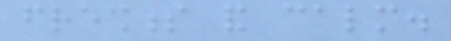freshness and calm.
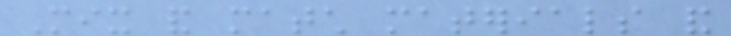Mix and match materials and
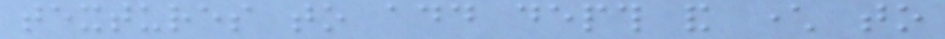textures to add depth and character to
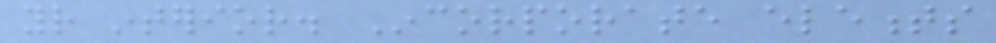your interior. Incorporate elements
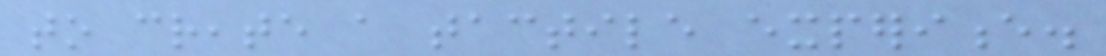to create a tactile experience.
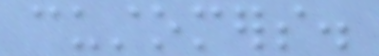customers.
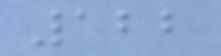122
